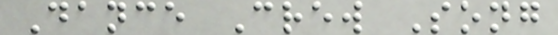Dance Crew Song
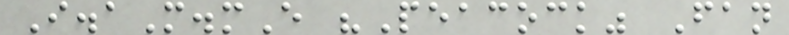I.aM.mE "Peacock" Fan
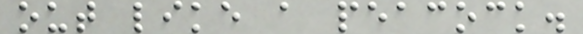out like a peacock.
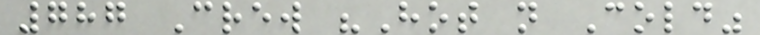787 Crew "Hot n Cold"
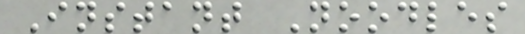Instant Noodles
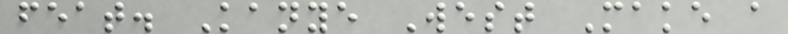feat. Kanye West Make a
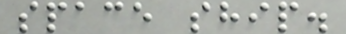space ship.
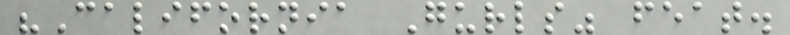"California Gurls" feat.
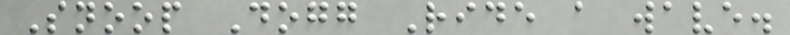Snoop Dogg Ride a wave.
